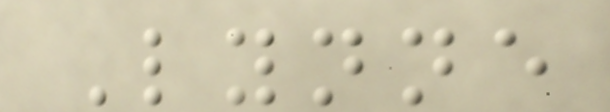Lynne
